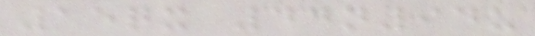15qx 44n94u
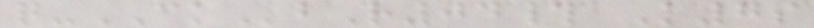q-CKbR04# K7s
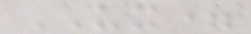UX=
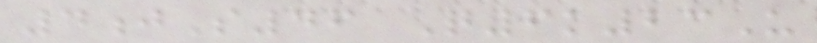4jS46 Q6k23U
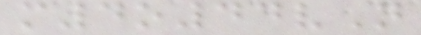m4o44vN
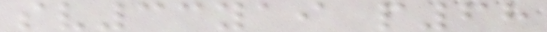sv33yai p68
